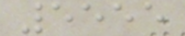5555
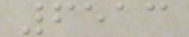6513
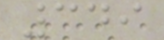349
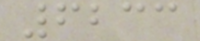6233
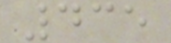435
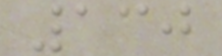130
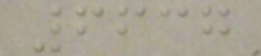6637
